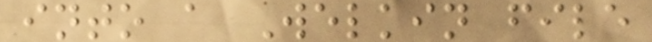into a Welkin file
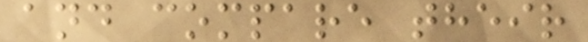and compare their
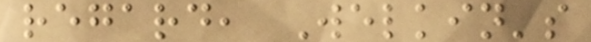regard, Welkin's
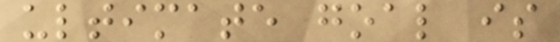ultimate goal is
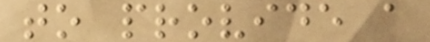to provide a
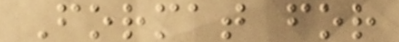Format for
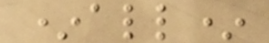*all*
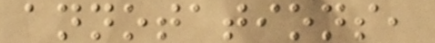annotations,
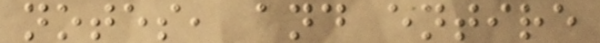notes, and entire
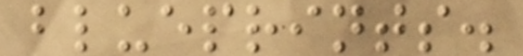blueprints.
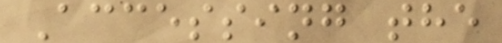Accessing the
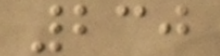230
